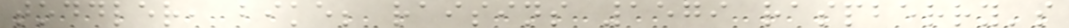toddler, bike; raisins 1579 raspberry's
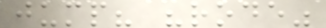jump? "rode"
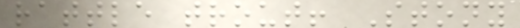rattle trout! Stony
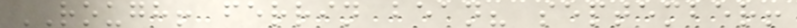ROUGH! ferrin bean? september!
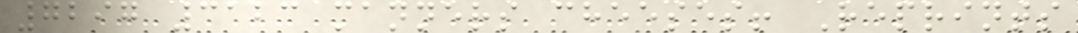7297 3123 manners cheeses! Reprints
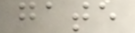gate
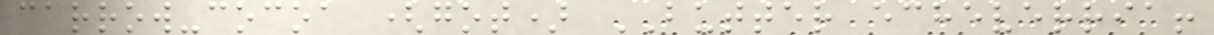carrow-cocoa (got) BUTTER echeverria!
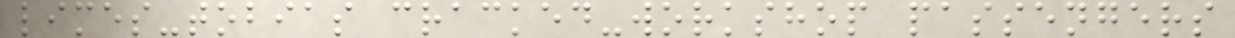limes-tobias cracked-workshop passengers
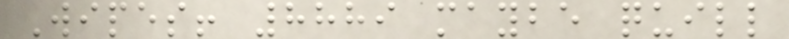Wipes! 8889 maybe quill
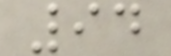94
